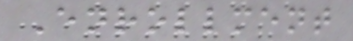Enrollment
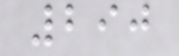290
